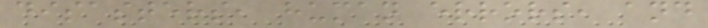disasters, human errors, and
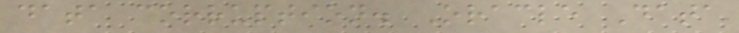data corruption. Oracle Data
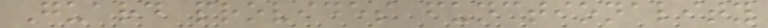Guard provides functionality
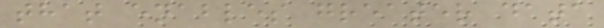that enables greater data
